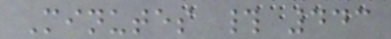Minutes # 443
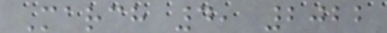March 4, 2022
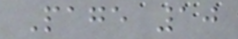Page 10
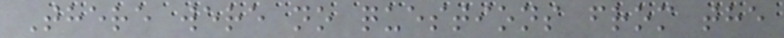There were no questions from the
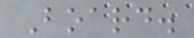Board.
